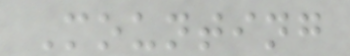Mounting
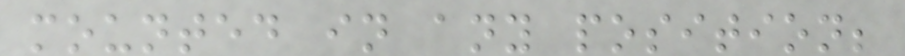mounted in any position;
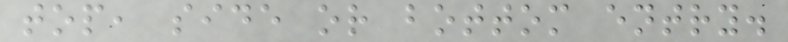top, side or bottom entry.
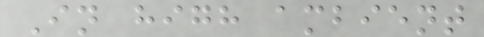In high ambient
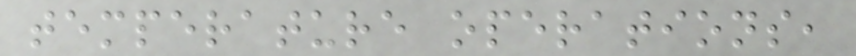temperature operations,
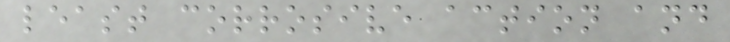least corrosive action and
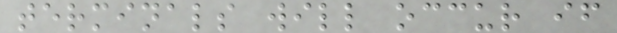terminals will occur if
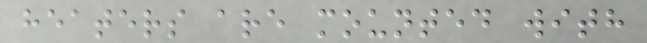heaters are mounted with
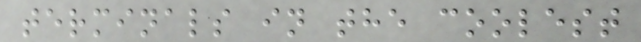terminals in the coolest
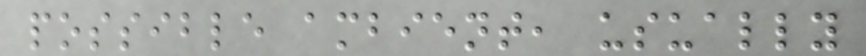possible ambient, usually
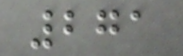271
